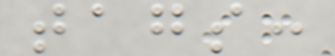tags:
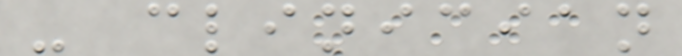- clinician
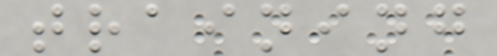training
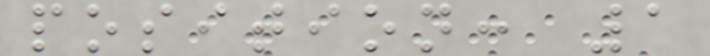position: 1
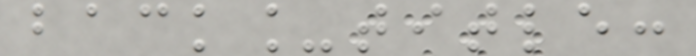back_title:
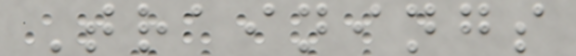Trainings
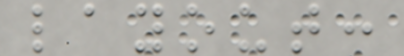layout:
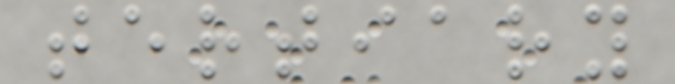tertiary
